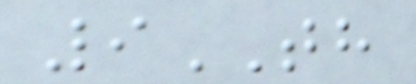9TH
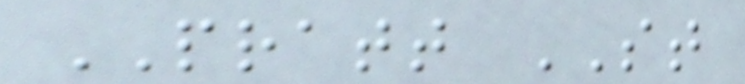PRATT ST
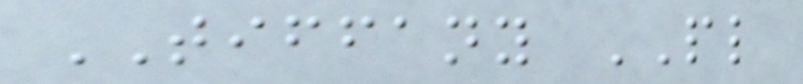TIFFANY PL
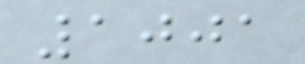1001
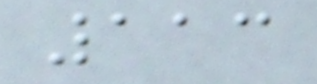113
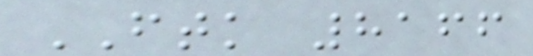FTK 8166
